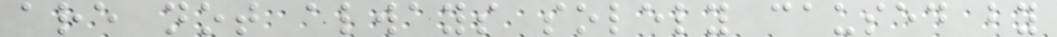are not always solely caused by
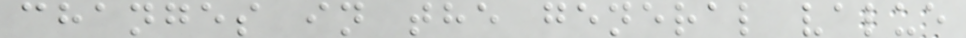changes in the general value
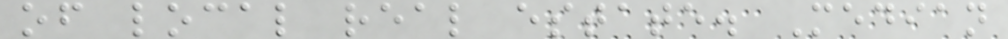of local real estate. Median
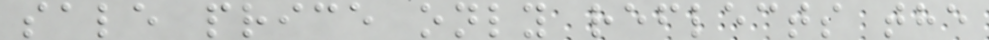sale price only reflects the
